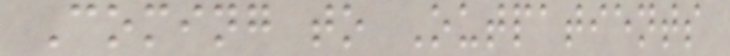Coming to Outpatients
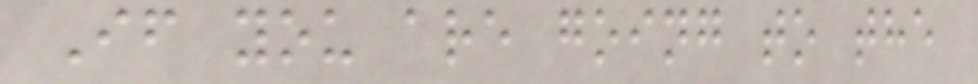If you are going to the
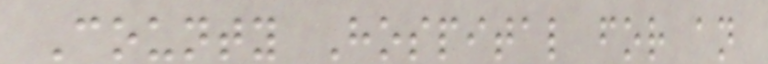County Hospital for an
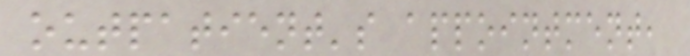outpatient's appointment,
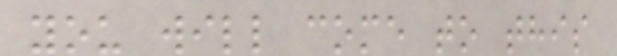you will come to this
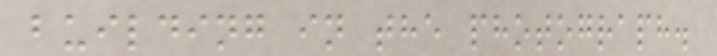building in the photograph.
